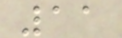11
